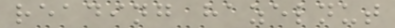reading hazelnut
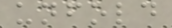unfold
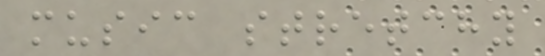music stretchy
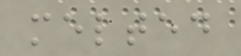melted
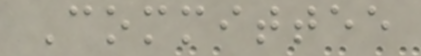Committee
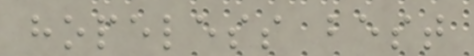hopeless best
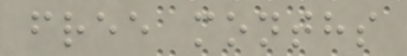free months
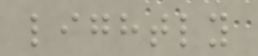lightly
